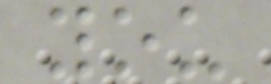you
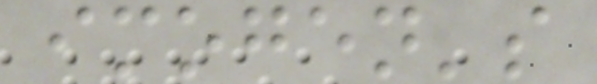imogen's
